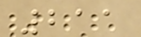211
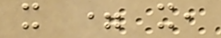x = x,
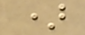)
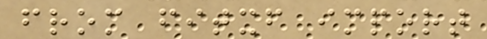from fitxf import
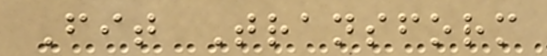Fit Transform
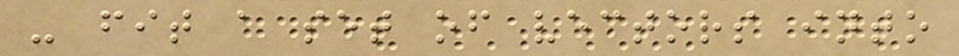- fit a set of vectors into
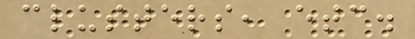clusters, etc.
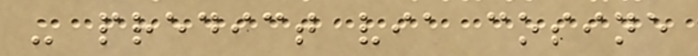- predict via cosine
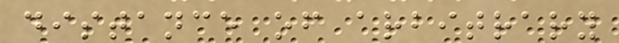distance of arbitrary
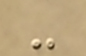-
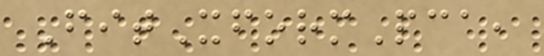FitXformPca,
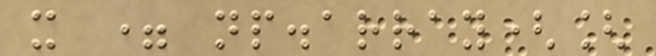x = np.array([
